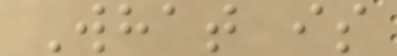What is
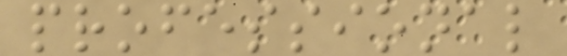professional
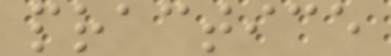practice
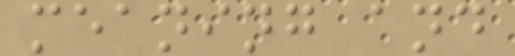meaning and
